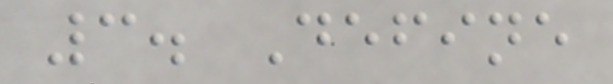3. Define
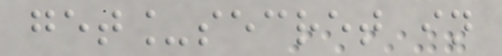get_secret in
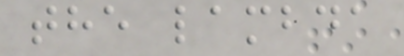the lambda
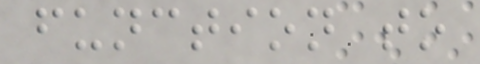function to
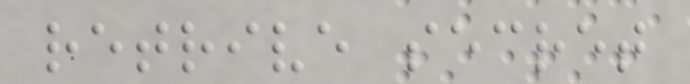retrive secret
